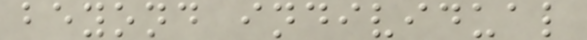beyond individual
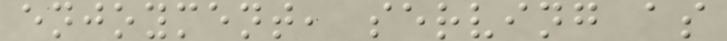enjoyment, serving as
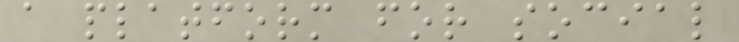a platform for social
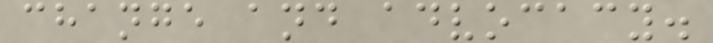change and advocacy.
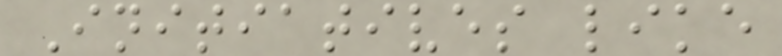Initiatives like
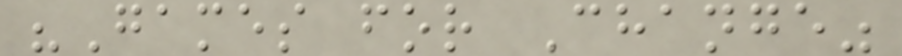"Games for Change"
